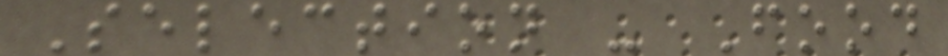Selection - Food
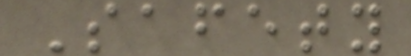Safety
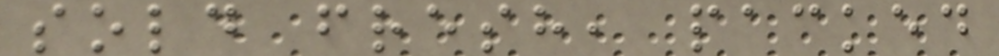sold fresh, packed
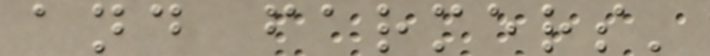and farmers'
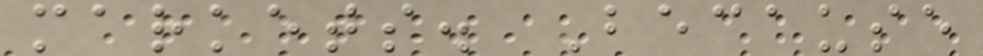markets. Because
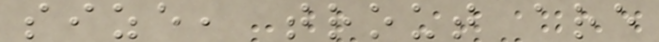size, trout are
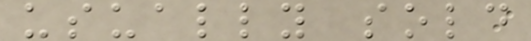usually sold
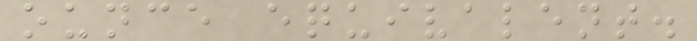ounce equivalent.
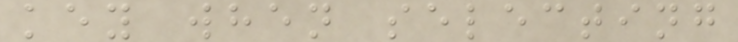key when selecting
